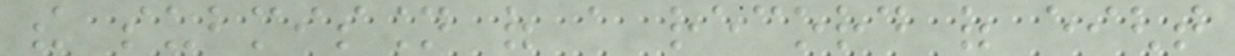the submission of a record of eight
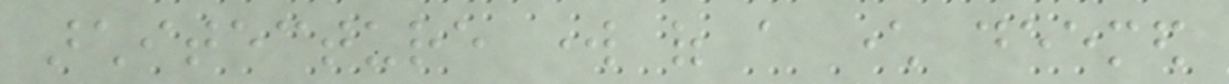architecture work of a character deemed
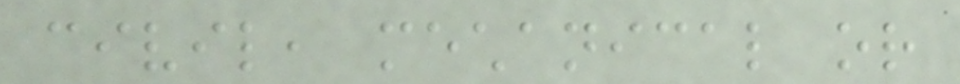civil, mechanical or
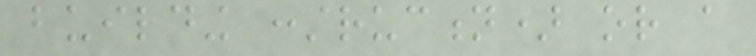building construction) or a
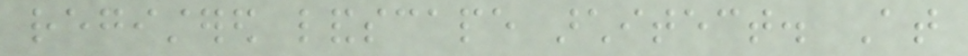registered landscape architect. At
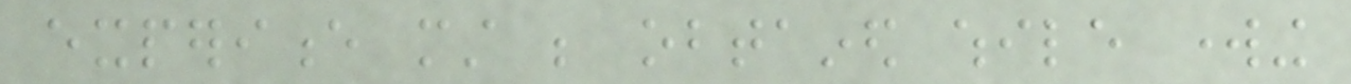experience must be obtained while working
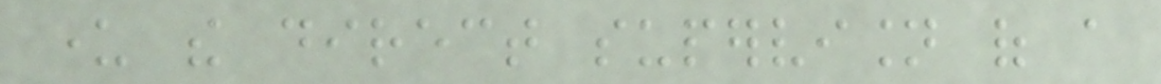under the direct supervision of a
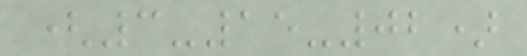(3-15-02)
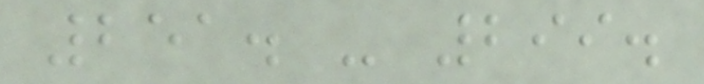251. - 299.
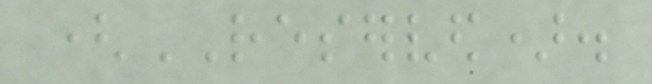(RESERVED).
